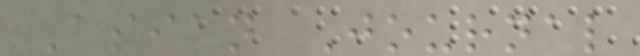Asian Journal
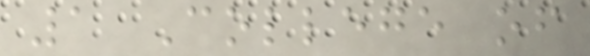1 College of
